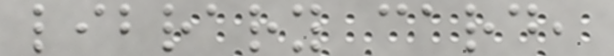library card,
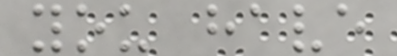you have
